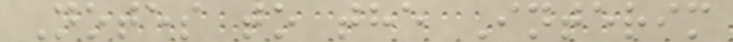Notes to the Interim
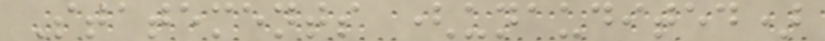Statements (unaudited)
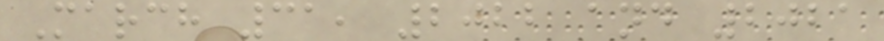March 31, 2022 and 2021
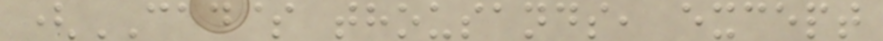(CAD$ thousands, except
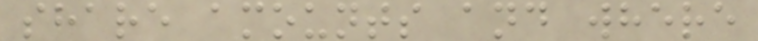share amounts and where
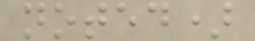noted)
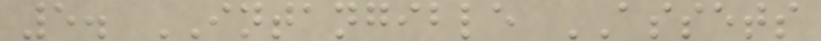5. INTANGIBLE ASSETS
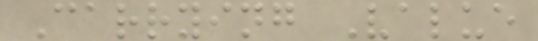Carrying Value
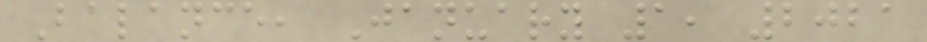Balance, January 1, 2021
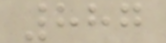887
